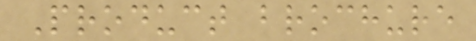Product brochure
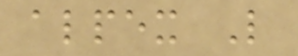alpex L
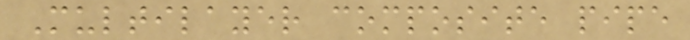Multilayer composite pipe
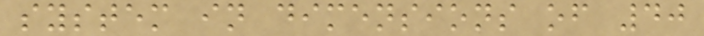system in dimensions of 40
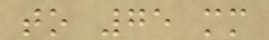to 75 mm
